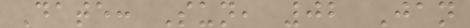Date: Sun, 02 Jan
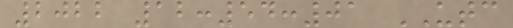2022 12:54:01 UTC
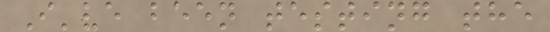I've been testing the
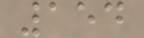154
